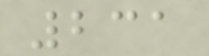231
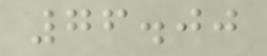76.00
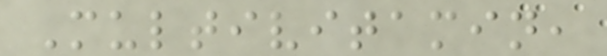Multivitamin,
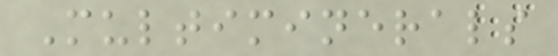Multiminerals
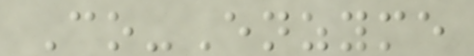Co-Enzyme
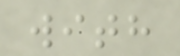with
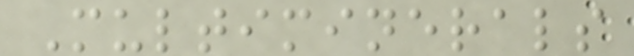Multiminerals
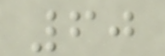60
